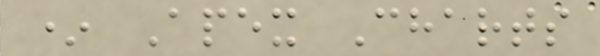* Apex Charts
